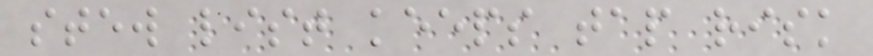stew list keeps tap risk
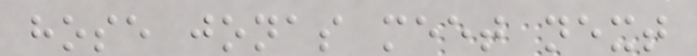hose jonas meet next
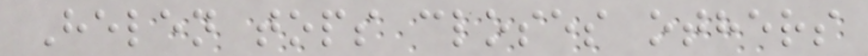Helen tops closes others
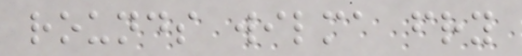rounds wilma fry
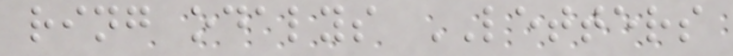ring odalys LETTERS
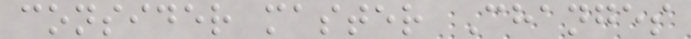consider master Changes
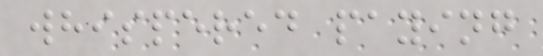whispered paying
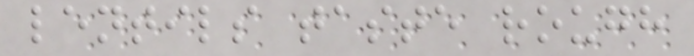lentils taste rough
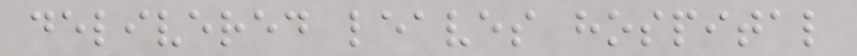delivered leaves hospital
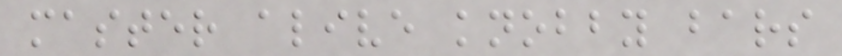master alive knobby bars
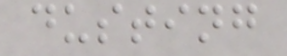dusting
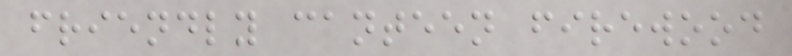friendly canteen firewood
